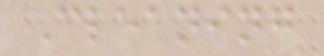Cleaning
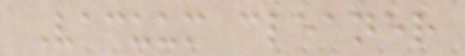Vacuum cleaner
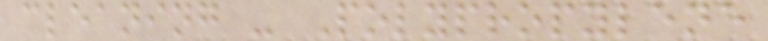cleaning - Polypropylene
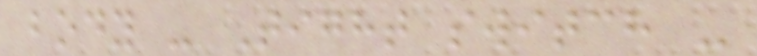body - Tight switch -
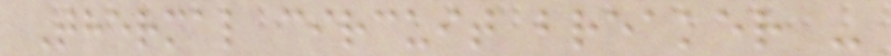Thermal circuit breaker -
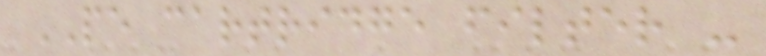PE cartridge filter -
